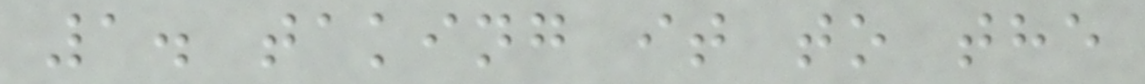1. taking it to the
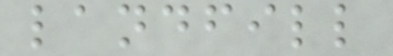landfill
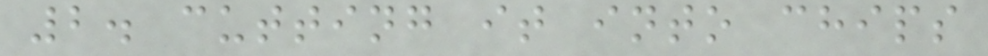2. cutting it into chips
